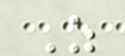As
